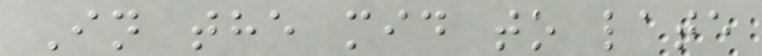In the mid to late
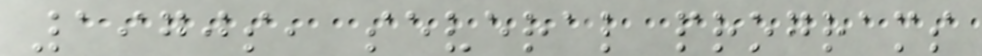1970s, several programs
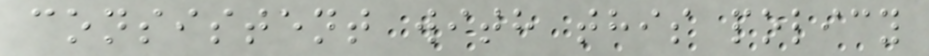consistent with this policy
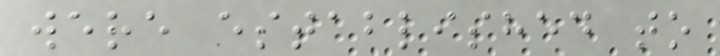were established to
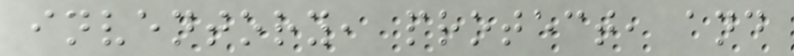inventory, protect, and
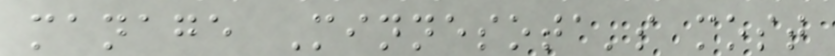manage Minnesota's most
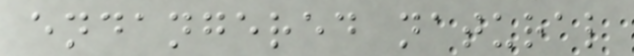endangered natural
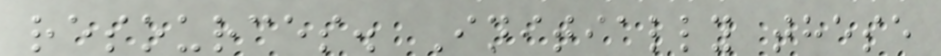resources. Initially these
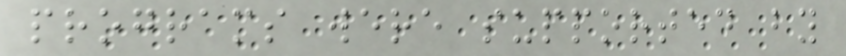programs were supported by
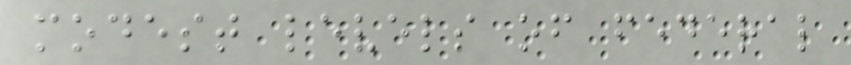modest levels of federal
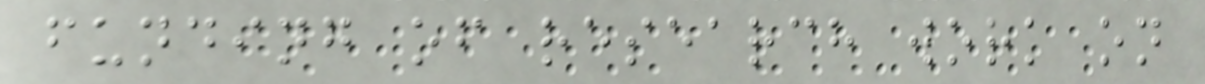funding of research work on
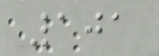101
